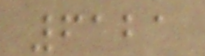6121
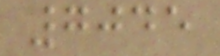7045
